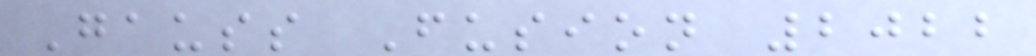Gauss Fusion 2022
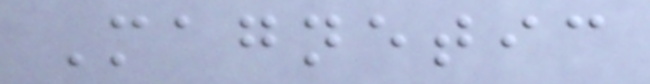Magnetic
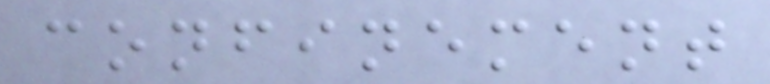confinement
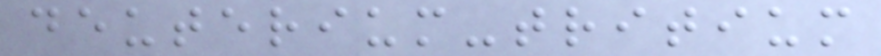deuterium-tritium
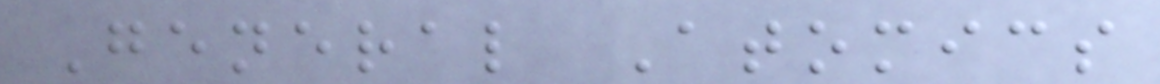General Atomics
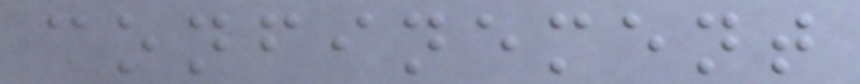confinement
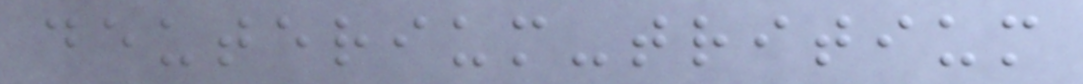deuterium-tritium
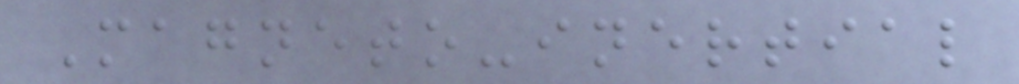Magneto-inertial
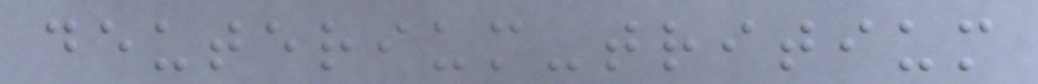deuterium-tritium
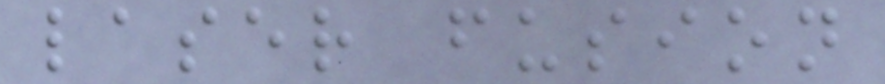laser fusion
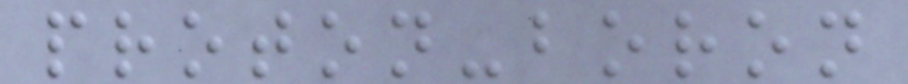proton-boron
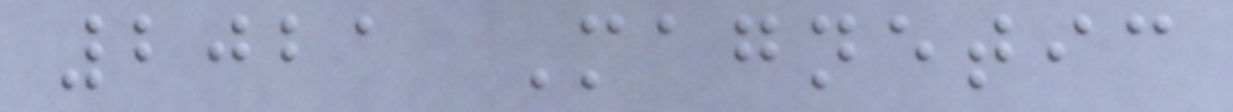2021 Magnetic
